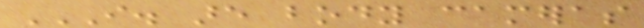I. ARE BODY CAMERAS
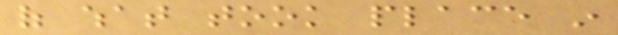of what took place in
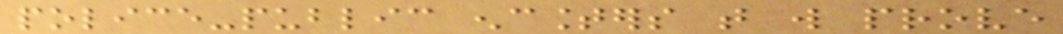police-public encounters that will prove
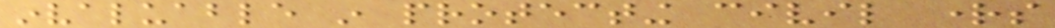invaluable in protecting civil rights
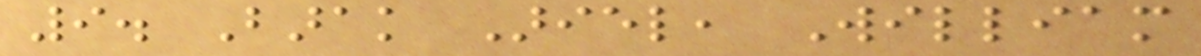9. Barak Ariel, William
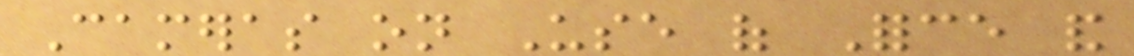Cameras on Use of Force and
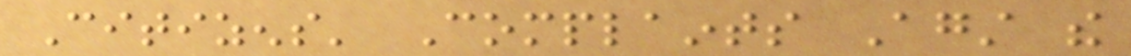Citizens' Complaints Against the
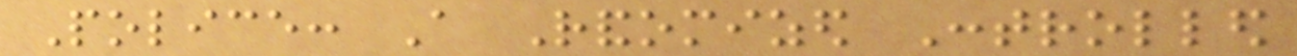Police: A Randomized Controlled
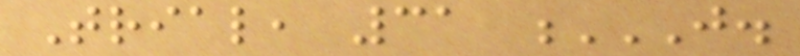Trial, 31 J.
